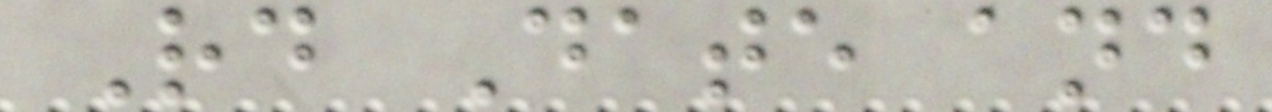Rd Date and
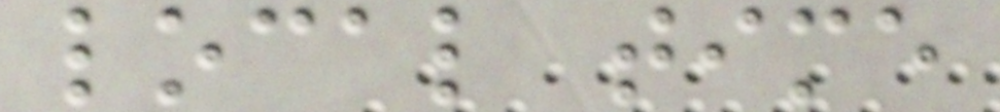local time
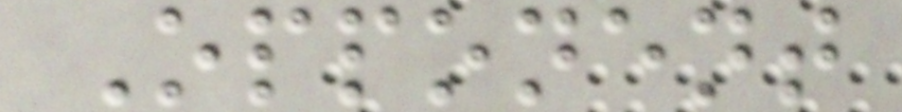Opponent
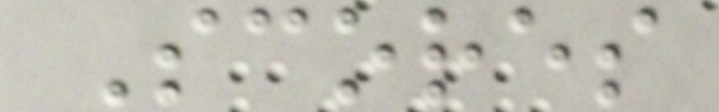Scores
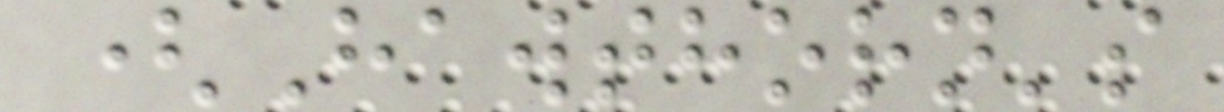(Hawthorn's
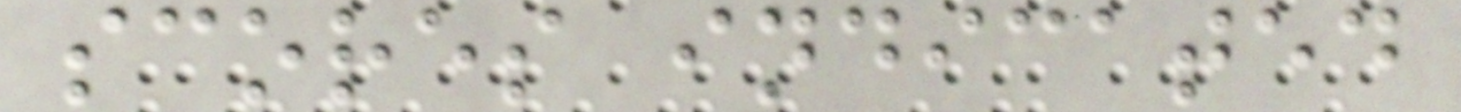scores indicated
